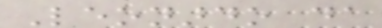Leonardo da
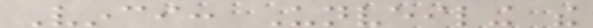Vinci: Unveiling the
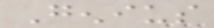Genius
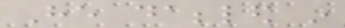He dabbled in
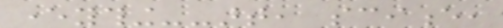everything--art, science,
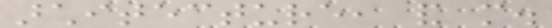architecture, and more.
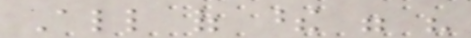All of these were his
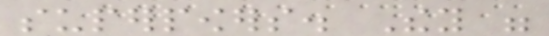superpowers. They were
